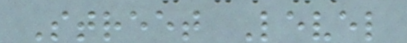Street Level
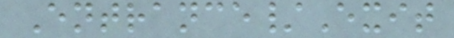Entrance/Exit
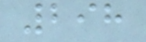298
